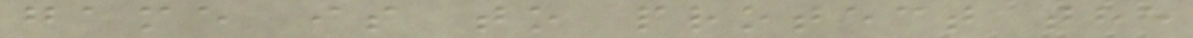game is to protect the
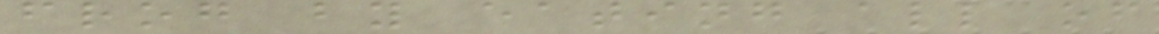frog by eating all of
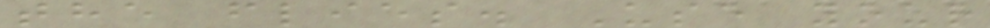the flies. Use your
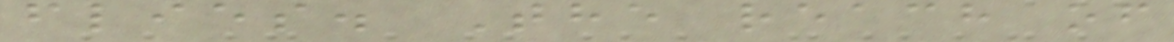flies. The reach of
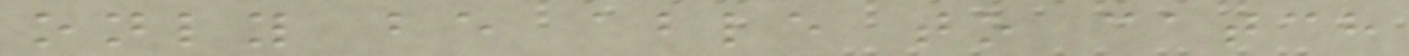only be able to catch
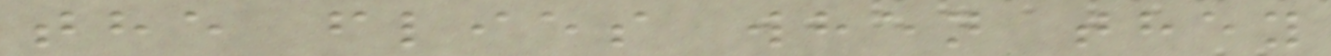the flies when they
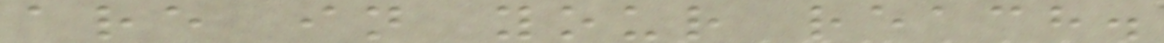are in your reach.
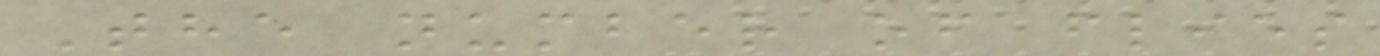The number of flies
